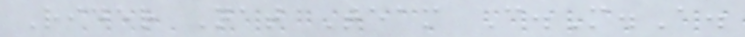Rider Nat Team C.M.A.
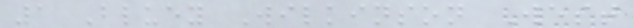1 Bluey Wilkinson West
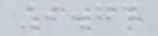9.74
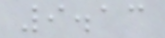9.13
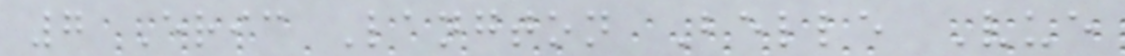7 Eric Langton Belle Vue
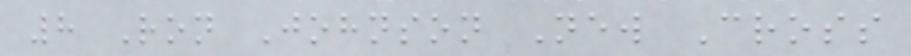8 Ron Johnson New Cross
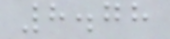8.78
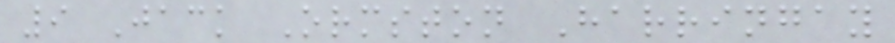9 Jack Ormston Harringay
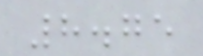8.75
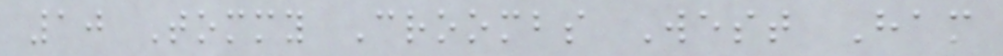10 Tommy Croombs West Ham
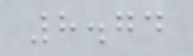8.74
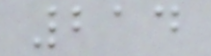214
